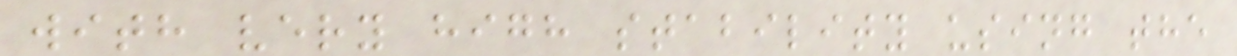with very high stability using the
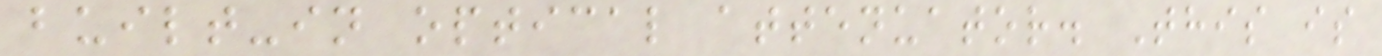built-in optical attenuator. This is
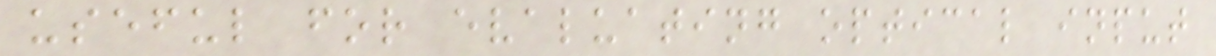useful for evaluating optical input
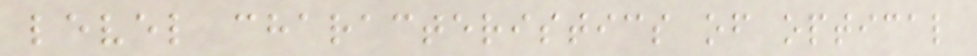level characteristics of optical
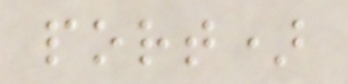port)
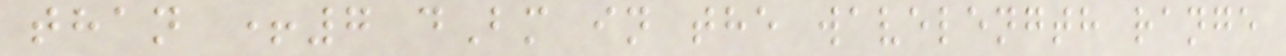than +7 dBm in the wavelength range
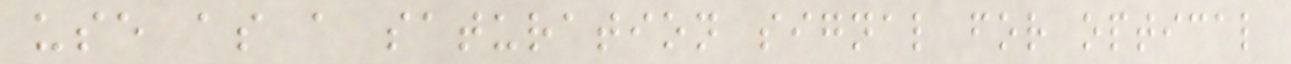use as a saturation signal for optical
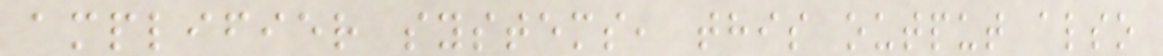amplifier systems, this output also
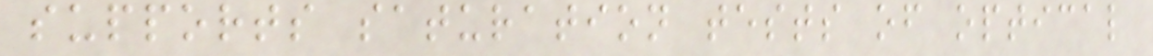supports saturation tests of optical
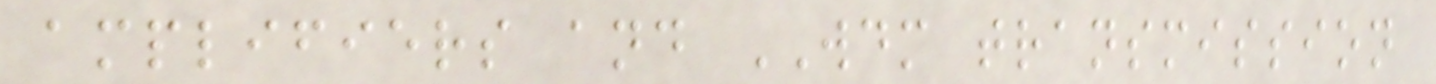amplifiers and WDM transmission
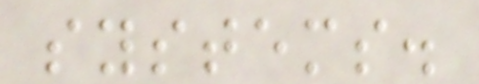systems.
